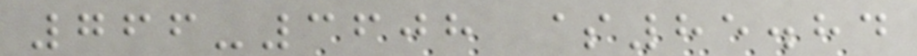766-3608 $85.84
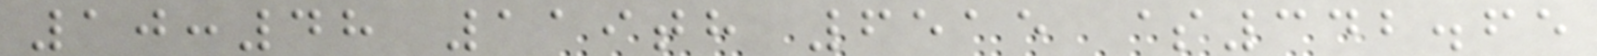10:48 119th 6515 $342.65
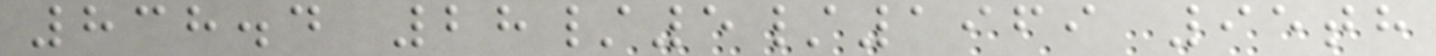838.4 28/5/1969 95th
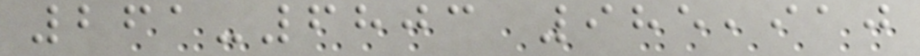261-6803 985,910
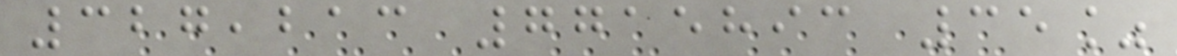327,213 7715893 35%
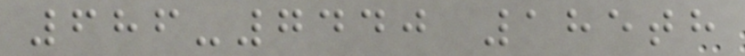686-7440 185th
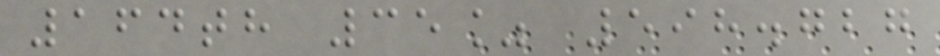164th 35% 598.727
